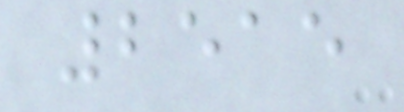2515
